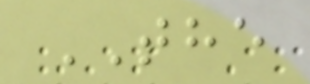THE
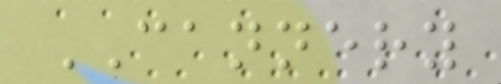CANNERY
